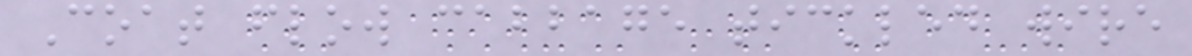Coat flow cabbage tickled wire
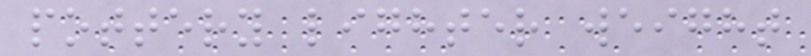pottery lighter weight
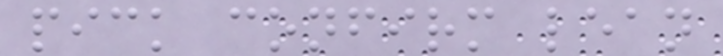pick confirm lean
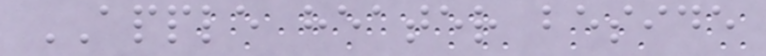APPLE heater beside
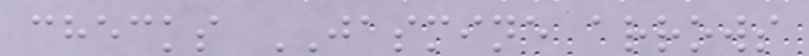checks JASMINE arrows
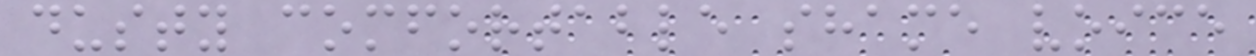dusty comfortable shame voice
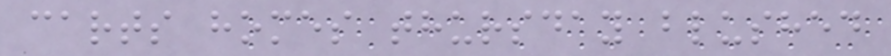carts homes thursday blushed
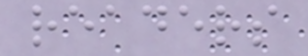readers
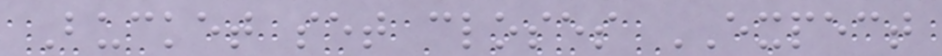Bucket set closes EXPECT
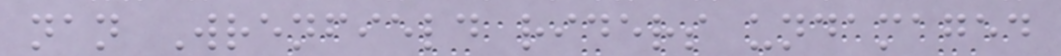nan Wrenfield riders undamaged
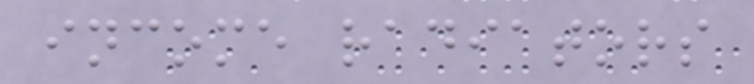income radiators
